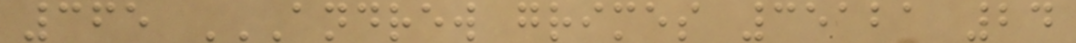365 ANDREW GRIMES 35121 24
